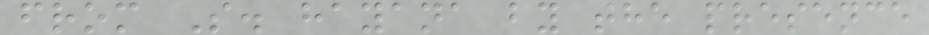from S. hayana by the presence
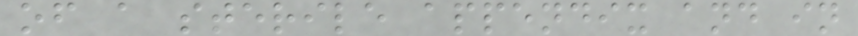of a sterile appendix and in
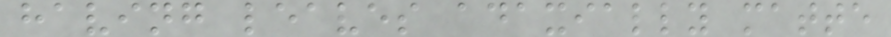having leaves adaxially matte
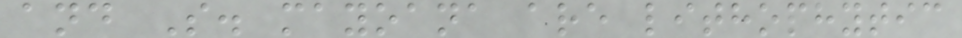and S. mayoana are lithophytic
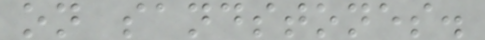on sandstones.
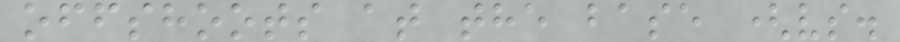offshoots at the base (vs.
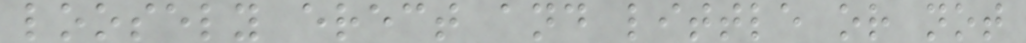loosely erect and little or not
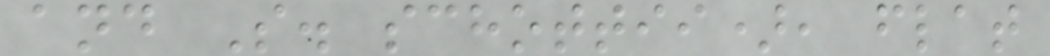and S. schottii), flat
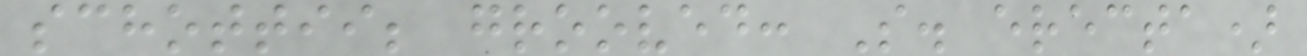schottii; grooved: S. erecta)
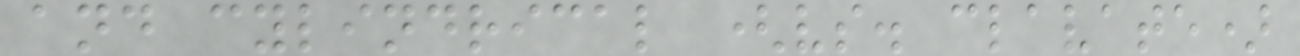and cylindrical (vs. clavate)
